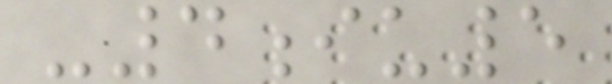-4iu5
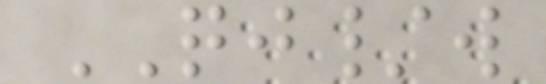QJ/w
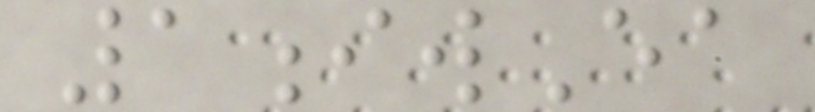1iwEa
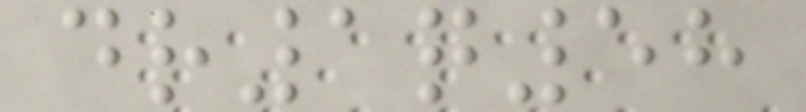dr1q58
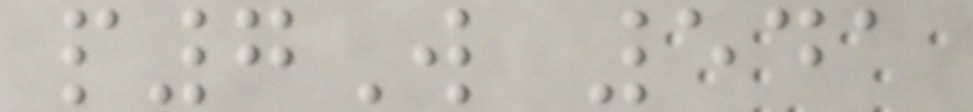p7W 541
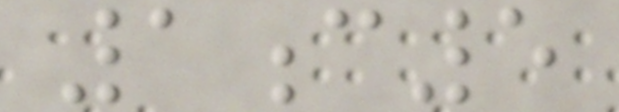1c5
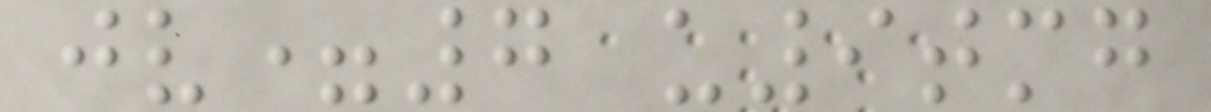jv=7 u9tmg
